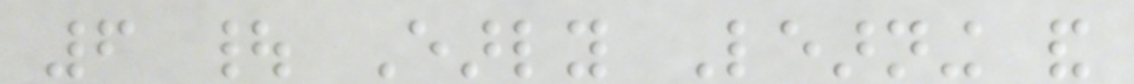6 | Early Learning and
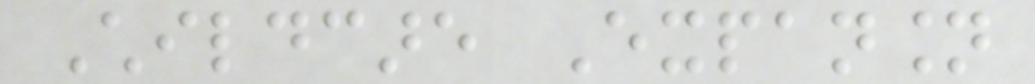Childcare Expansion
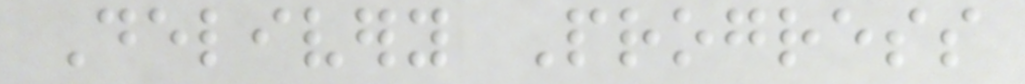Delivery Progress
